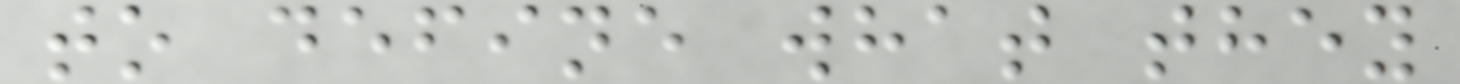to define what they
